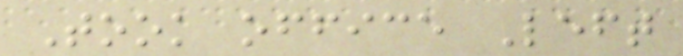Took office Left
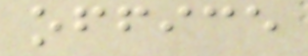office
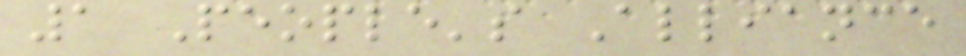1 People's Alliance
